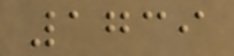1739
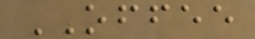OFFEE
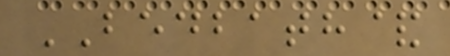BEDBATH&
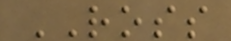ROSS
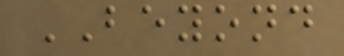BEYOND
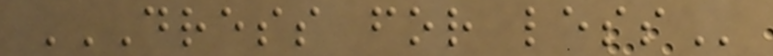DRESS FOR LESS
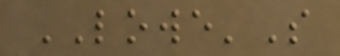LOWE'S
